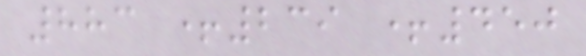883 +239 +450
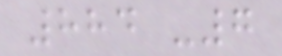884 -7
